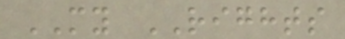MY RIGHTS
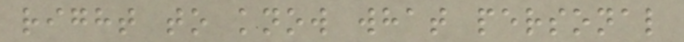right to know what personal
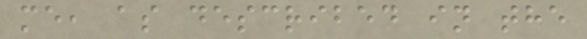me, as described in the
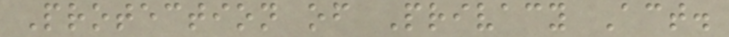Protection of Privacy Act.
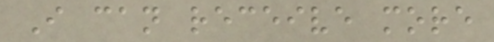I can receive more
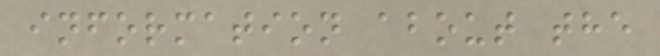information about the
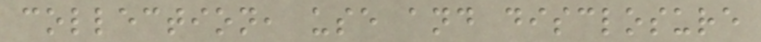collection, use and disclosure
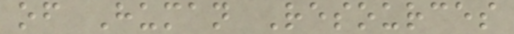of Human Resources
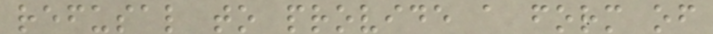refusal to provide a form of
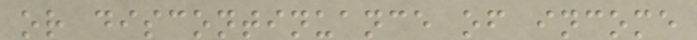or discontinuance of income
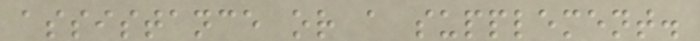assistance or a supplement.
